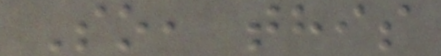So, this
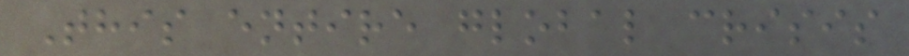This entire global crisis
